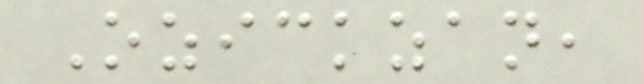Ozickzan,
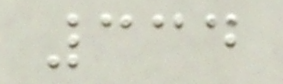334
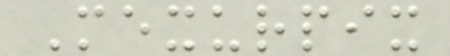Mexurpix
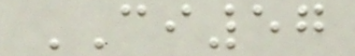CI57
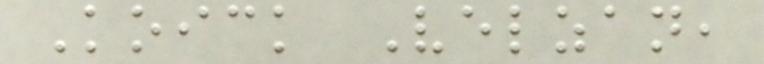Koick Velzan,
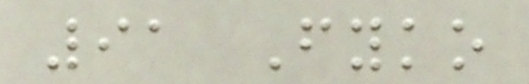91 Fyko
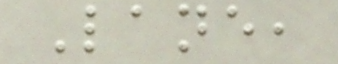Lane,
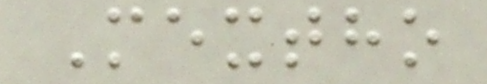Mextho
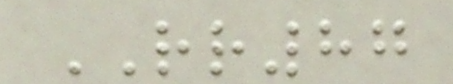RR87
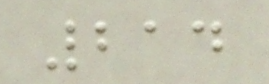214
